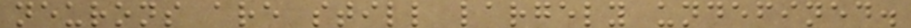neurons are still largely undefined.
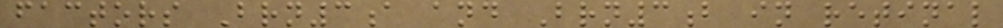factors Brn3a and Brn3b in retinal
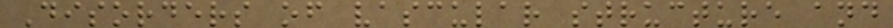Disorders of vascular structure and
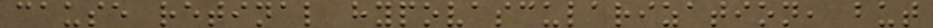cause retinal hypovascularization, but
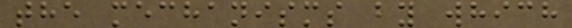the mechanisms by which
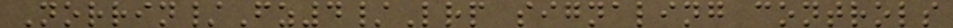Norrin/Fz4/Lrp signaling controls
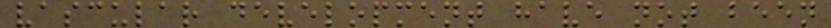vascular development have not been
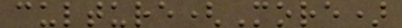culture(More)
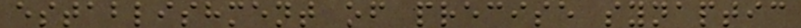establishment of precise synaptic
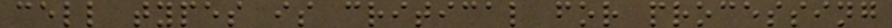cell types is critical for processing
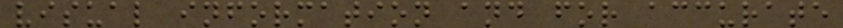visual information and for accurate
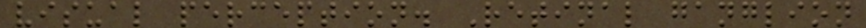visual perception. Retinal ganglion
